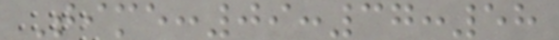Time:09:37:58
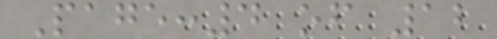Page:4 of 12
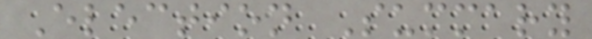Election Summary
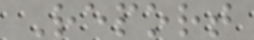Report
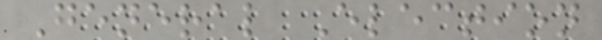General Election
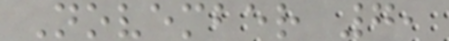November 7,
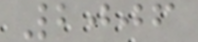2006
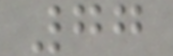77
